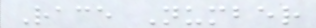Race Number
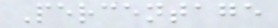Percentage
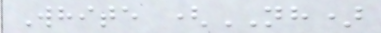White (NH)
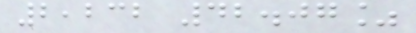2,232 42.07%
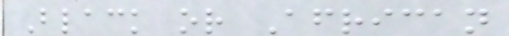Black or African
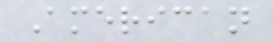American
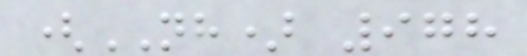(NH) 978
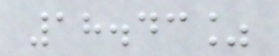18.43%
